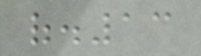of.13
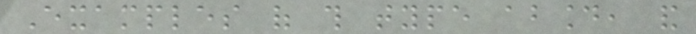Examples of this type abound, and
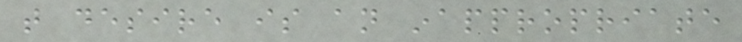that desire is an inappropriate
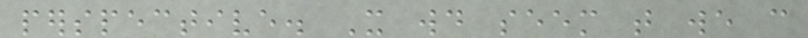perspective. It would seem that we can
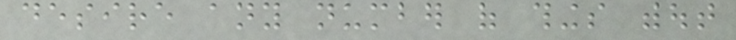desire any number of things without
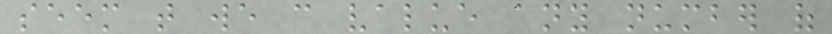seem that we can value any number of
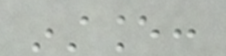instance:
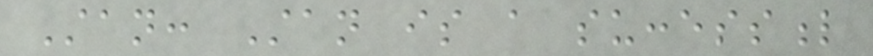Stan: Stan is a successful
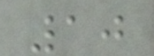10
